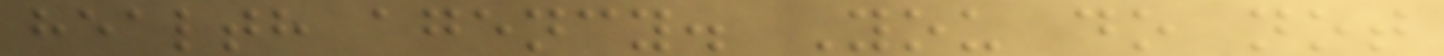health agency. You do not
